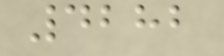4282
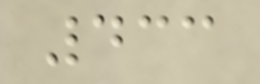433
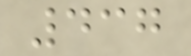437
